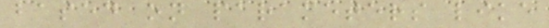based on parameters like
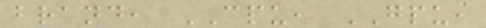brand, CPU, GPU,
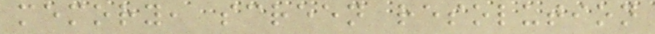memory, screen resolution
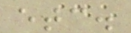etc.
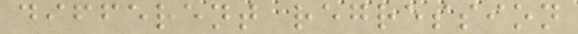different regression
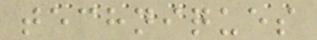techniques
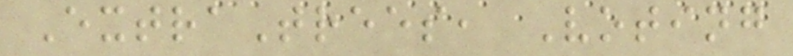ExtraTrees, Voting
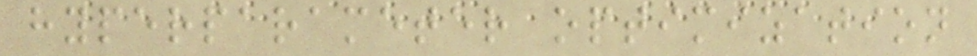hyperparameter optimization
